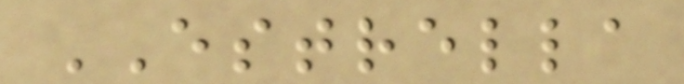ESTRELLA
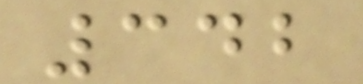342
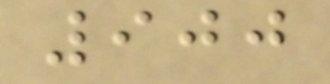900
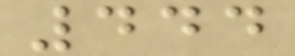444
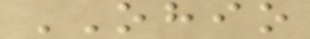OHIO
